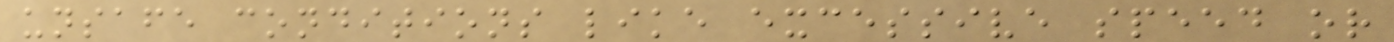unsafe conditions like excessive speed or
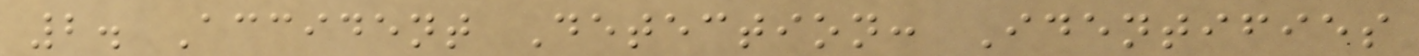2. Accident Detection: Identifies
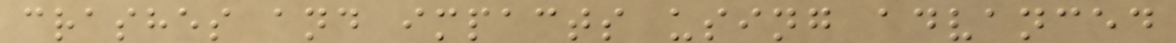crashes and impacts using advanced
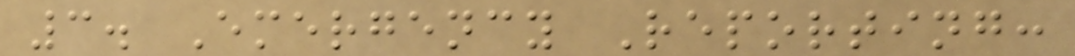3. Emergency Reporting:
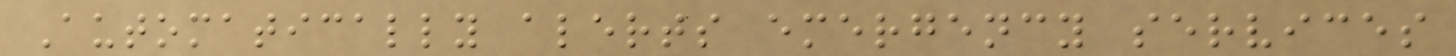Automatically alerts emergency services
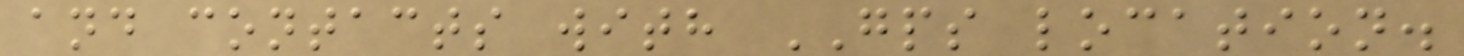and contacts with GPS location.
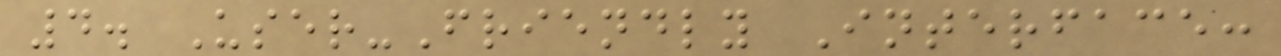4. User-Friendly Interface:
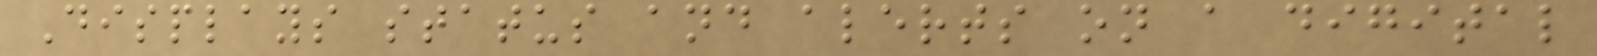Displays status and alerts on a digital
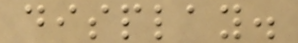display.
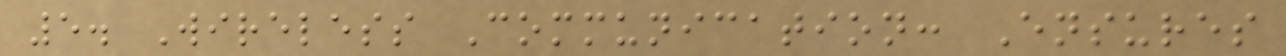5. Wireless Communication: Ensures
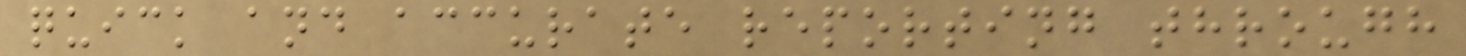quick and accurate reporting through
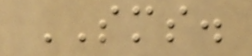SMS.
